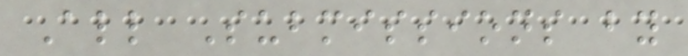All Submissions by
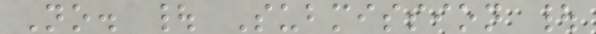No. | Submission |
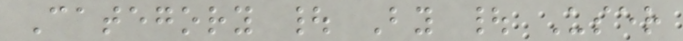Category | By | User
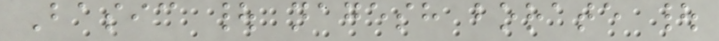Basic | nagesh borate |
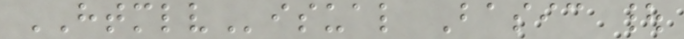HTMLVisual Basic |
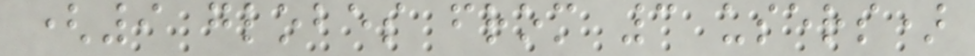(9 globes from 3 users)
